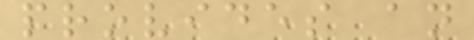provides an
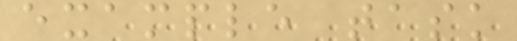example task
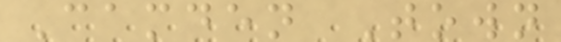Camden Town
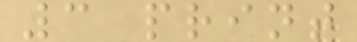3 print
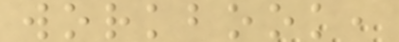workbook,
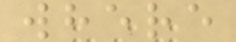where
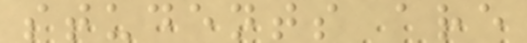students are
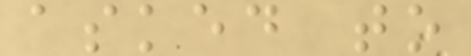asked to
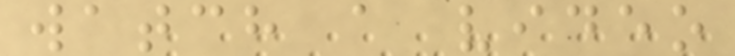watch a video
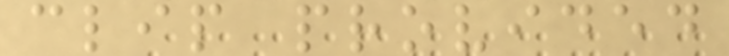clip provided
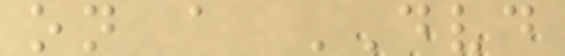on a DVD
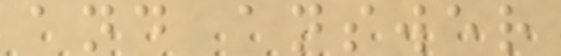and answer
